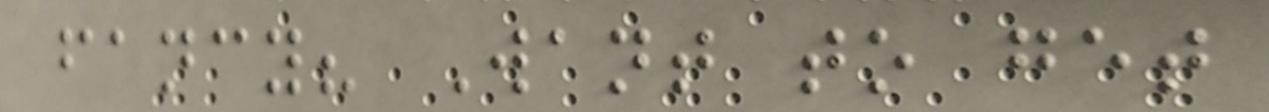fancy? Want to get
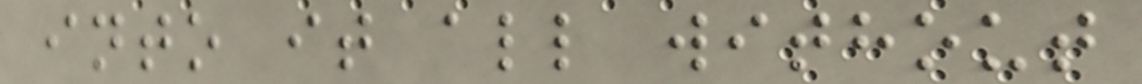into it all without
